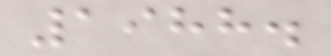1988.
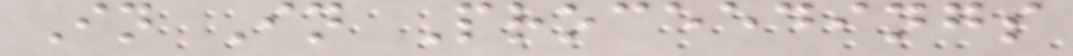In In Proceedings
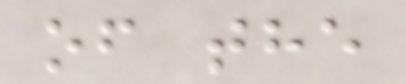of the
